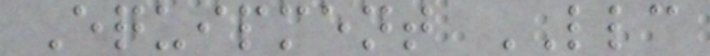Equipment LLC
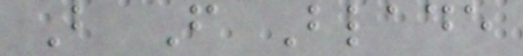B F Blade
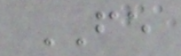FE
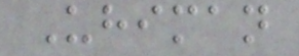Uhiman
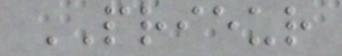PRIEUR
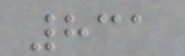831
